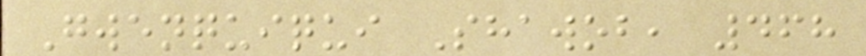Gwenquiqui Shawob, 468
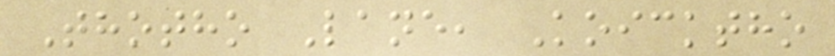Thotho Lane, Koicktho
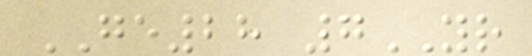GE28 7YR
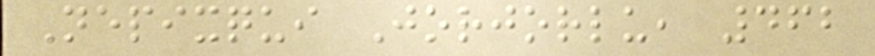Nepixqui Jorjorlu, 462
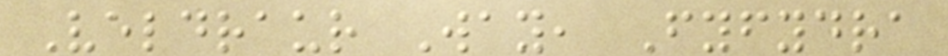Veldraur Way, Fyfydra
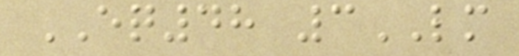EQ48 3LM
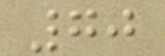70
